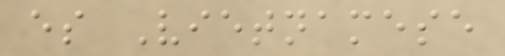es Vietnamese
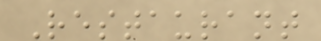Restaurant
